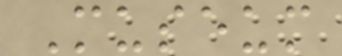Museum
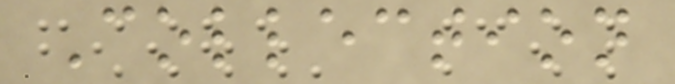Collection
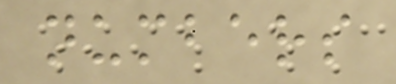numbers
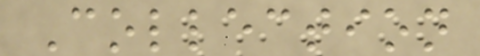Collection
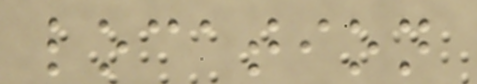location
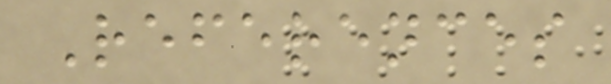References
